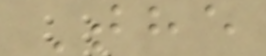The
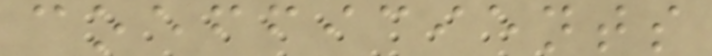coefficients
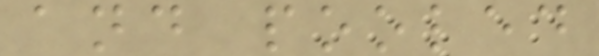and pooled
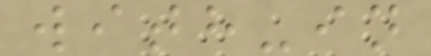with-in
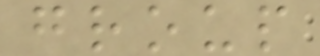group
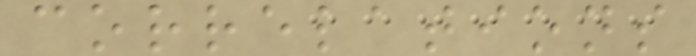correlations
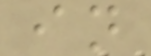in
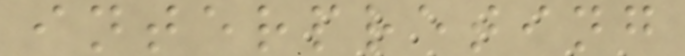interpreting
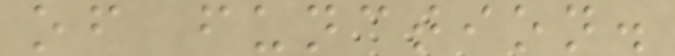of function.
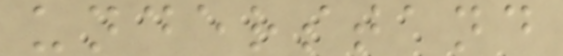understand
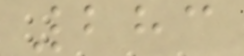283
